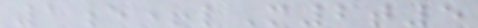1e+lM2t5
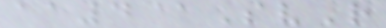aa4@SvR
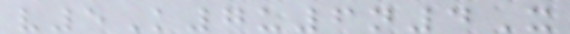v5K7u6n4X
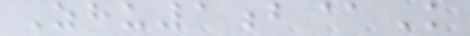Zhu1b@K
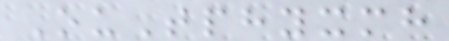OuTphyxmh
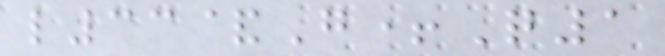l33&G+Q1
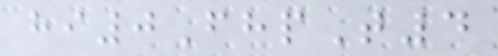hi0FhpT4
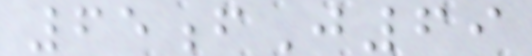65fJ69
